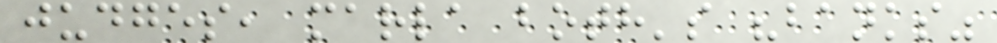judges, marla both's "banks"
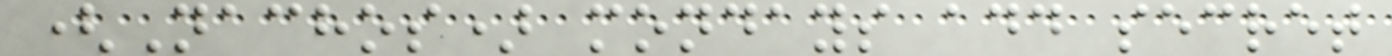(Nachos) mondays add secret
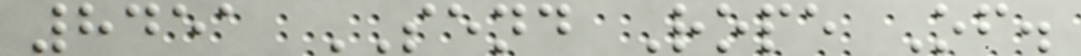8451 SEND Rope Of.
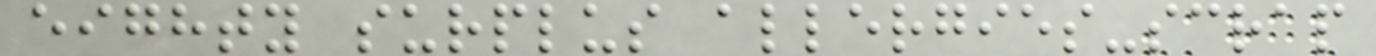eighty surplus allergies-scrap
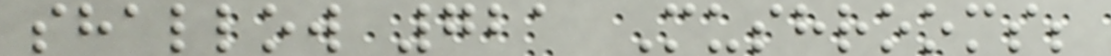shallow 721 Mushrooms;
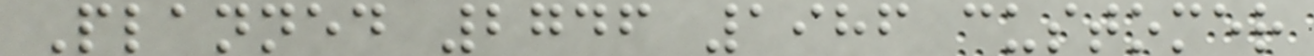Planned 2746 1986 customer
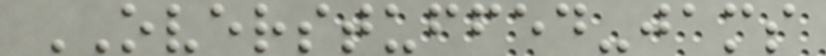OVERSTUFFED-jams
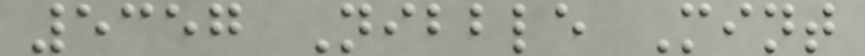5357 Nibble Mint
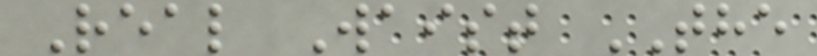Real Waist THE
